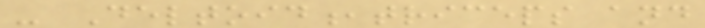- Deltoid,triceps and
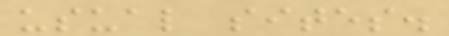usual sites.
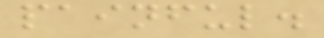painful.
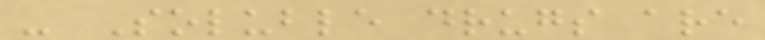- Soluble drugs are
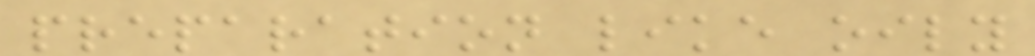preparation like oily
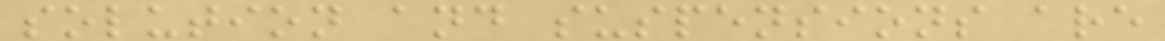solution and suspensions are
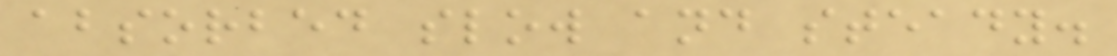absorbed slow and steady.
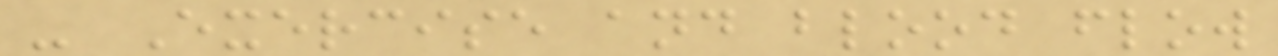- Exercise and blood flow
